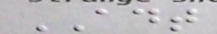ADT
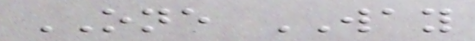ONE WAY
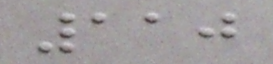110
